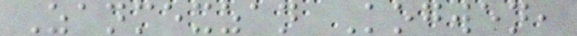Zanmexzan Kogwen,
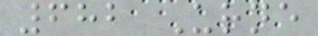682 Urne
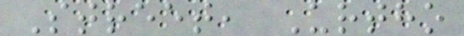Street, Urtho
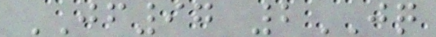JF97 2JQ
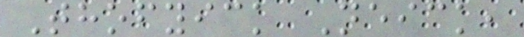Thofyick Neick,
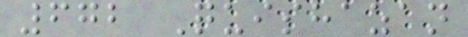672 Quishazan
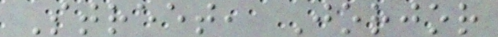Street, Jorjor
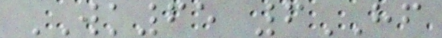WK65 6HF
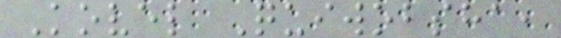Kovel Quiwobsha,
